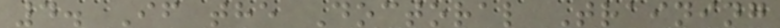4. If the Doctoral Training
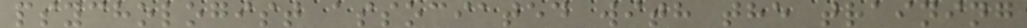psychologist associated with the training
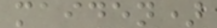maiden)
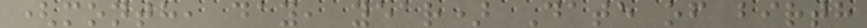(month, day, year) Date of birth
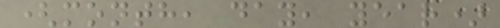(month, day, year)
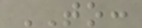TO:
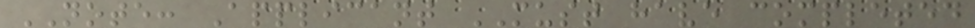NOTE: Applicant MUST have completed
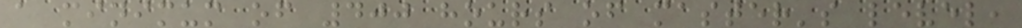a minimum of 400 hours of master's level,
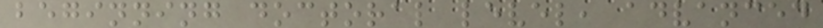beginning doctoral level, advanced
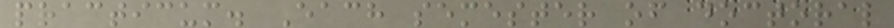practicum. Each semester of doctoral
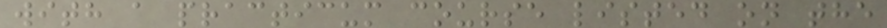with a practicum course listed on the
